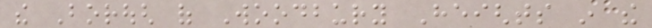the Borough of Woodbury Heights in the
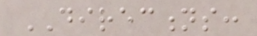DIRECTIONS:
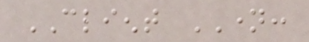CLIENT NAME:
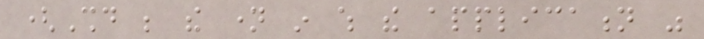(Should be the name in which the application was
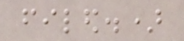filed.)
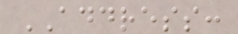ADDRESS:
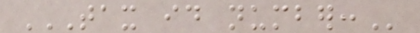TAX ID NUMBER:
